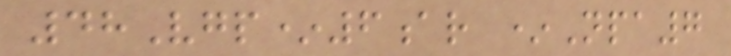48Vgp*6ar *Npa7
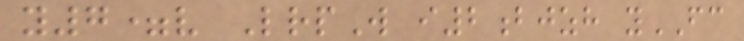y7=v LrpW i2bjzh yFC
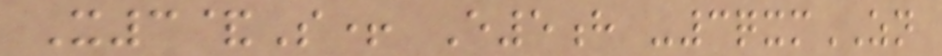X3&S+ E5h -3qxmZN
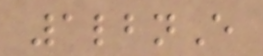1lbnE
